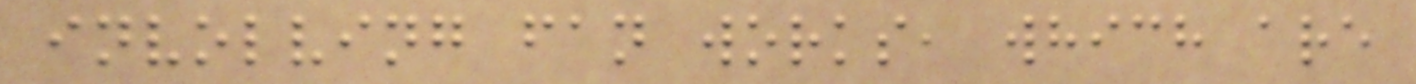involving fan works, which are
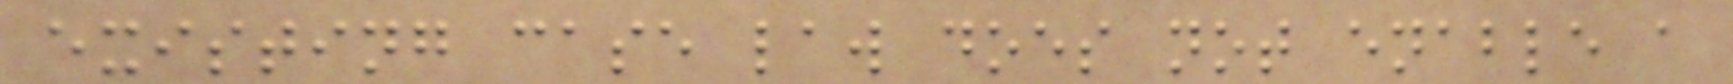existing case law does not enable a
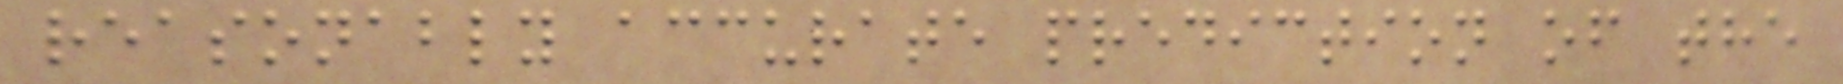reasonably accurate prediction of the
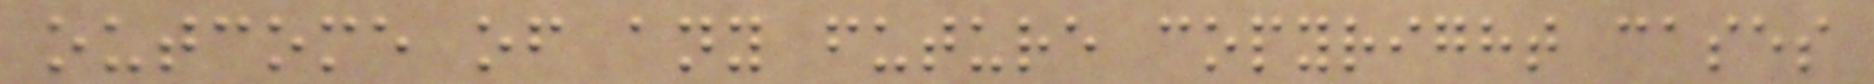outcome of any future copyright cases
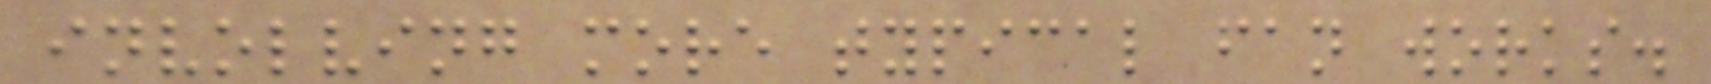involving more typical fan works.
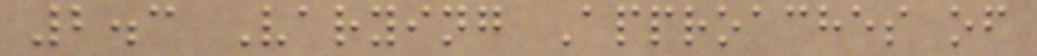2.3 Varying Approaches of
